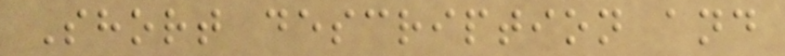Short description and
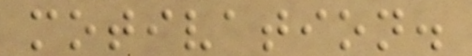motivation.
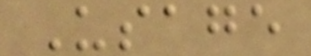Usage
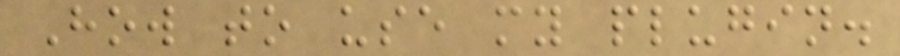How to use my plugin.
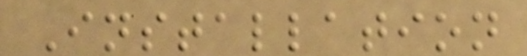Installation
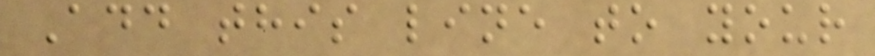Add this line to your
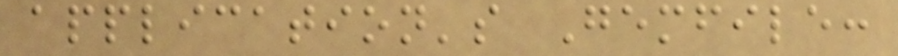application's Gemfile:
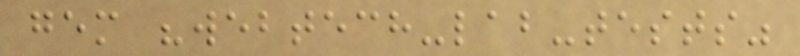gem "webtech-lab-tests"
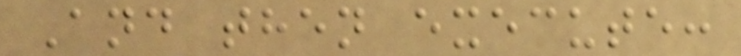And then execute:
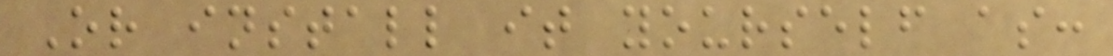Or install it yourself as:
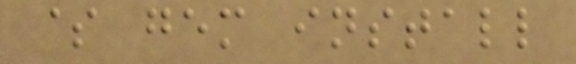$ gem install
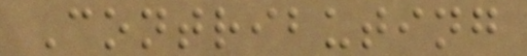Contributing
